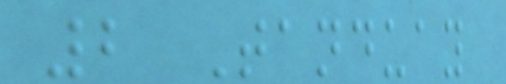2 Tanduay
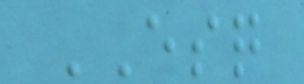ESQ
